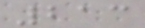213
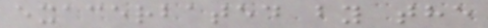exacerbated by the
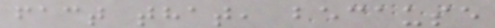fact that, because
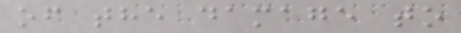of the damage to
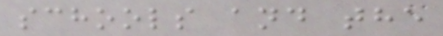schools and the
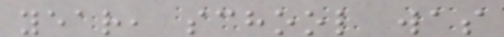year, school was
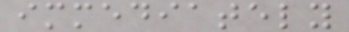immediately
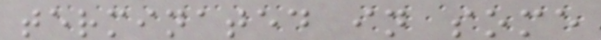terminated in some
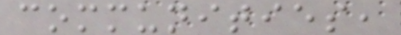communities,
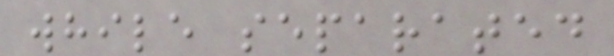while separated
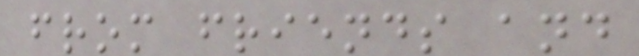from friends and
